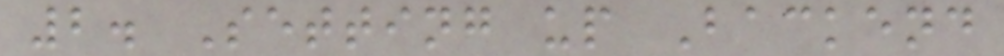2. Setting up Backend
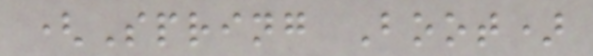(Spring Boot)
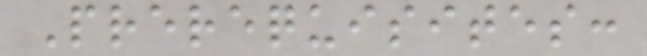Prerequisites:
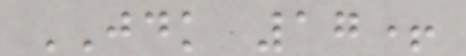JDK 17+
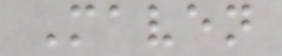Maven
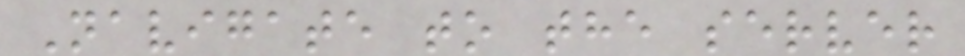Navigate to the server
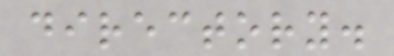directory.
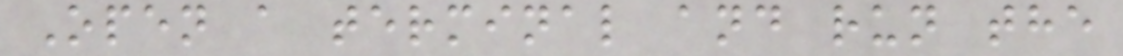Open a terminal and run the
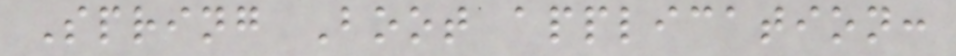Spring Boot application:
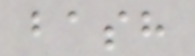bash
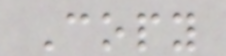Copy
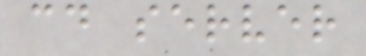cd server
